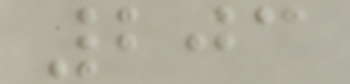203
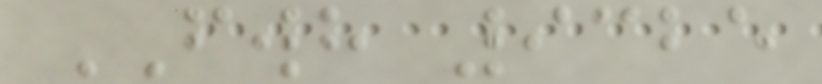FWH 9325
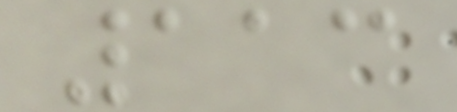113
